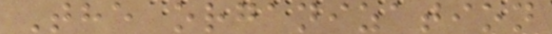The organization
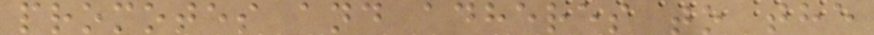promotes and adheres to the
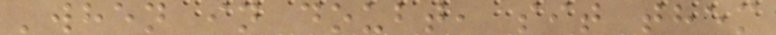'when in doubt, sit them
